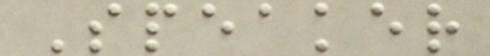Speaker
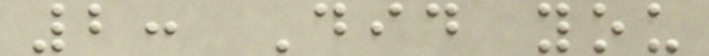2: Did you
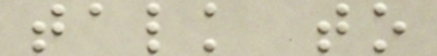talk to
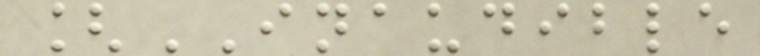[INAUDIBLE
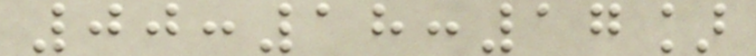00:18:17]
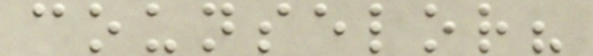counselor?
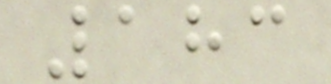183
